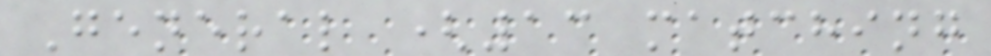General (13 matching
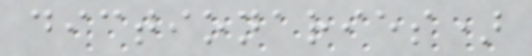dictionaries)
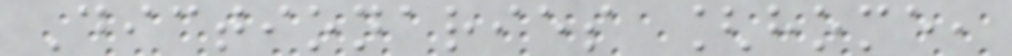Dictionaries [home,
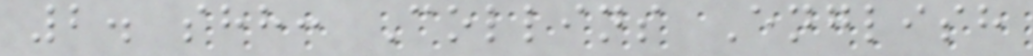2. shh: Collins English
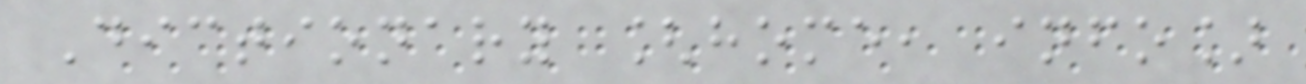Dictionary [home, info]
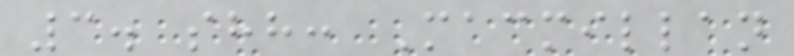3. shh: Macmillan
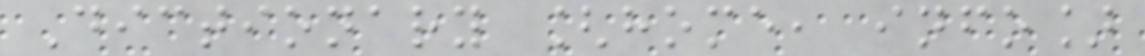Dictionary [home, info]
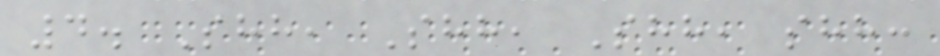4. Shh, Shh, Shh, shh:
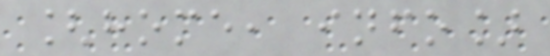[home, info]
